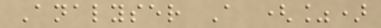Analyser A (%)
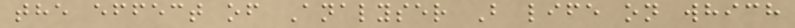the effect of Analyser B life on which
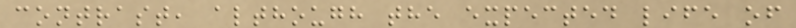contrast, although the expected life of
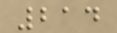214
